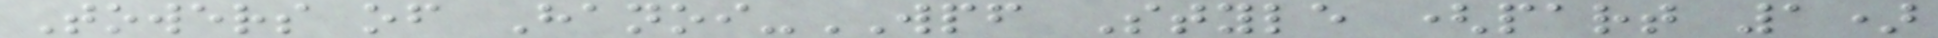Towers of Hanoi-WPF Style (part 1)
